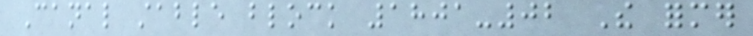Canal stable block 1801-02 The former
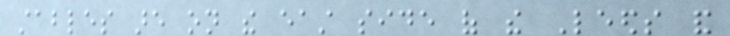stables are on the east side of the Leeds and
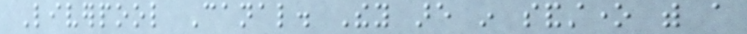Liverpool Canal. They are in sandstone with a
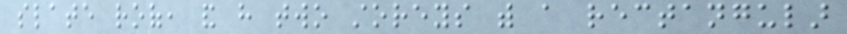slate roof, and have two storeys with a rectangular
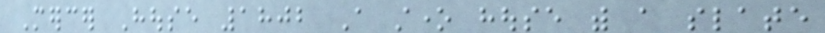Mercer House 1802 A stone house with a slate
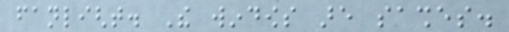fanlight. The windows are sashes.
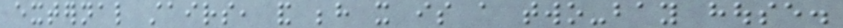external stairs, and behind it is a two-bay house.
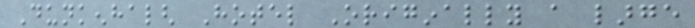Dunkenhalgh Hotel Originally a large
